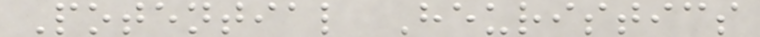Potential Heuristics
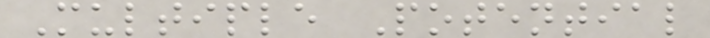Multiple Potential
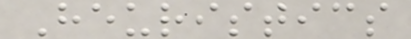Heuristics
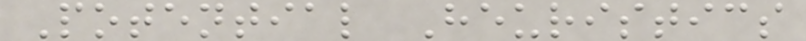Potential Heuristics
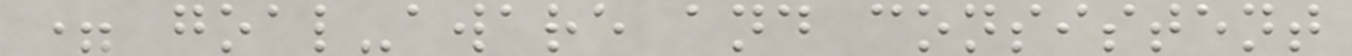= goal-aware and consistent
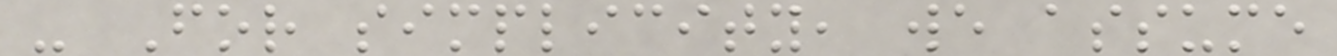- For simplicity, we assume
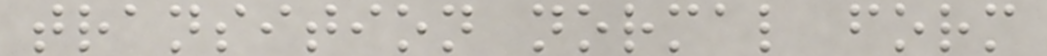transition normal form
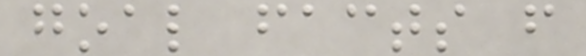goal facts f
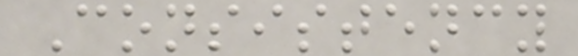Consistency
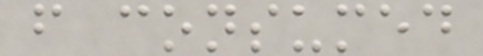f consumed
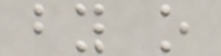by o
